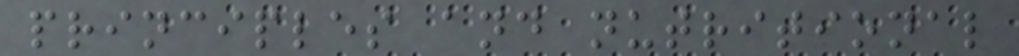principles and nutritional
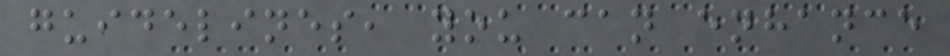guidelines, you can enhance
